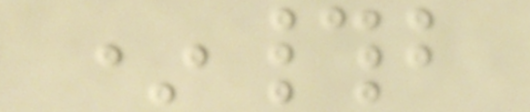*#b
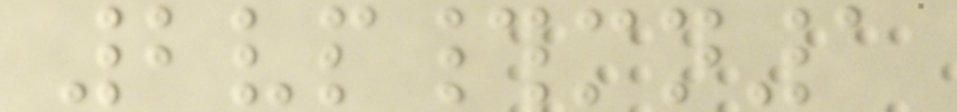2vp#mn1
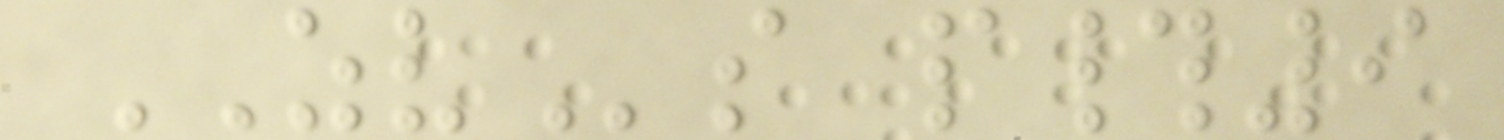ZVs p#9
